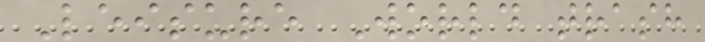Leisure World trash
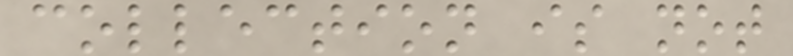collection is not
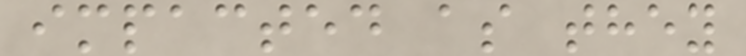impacted as they
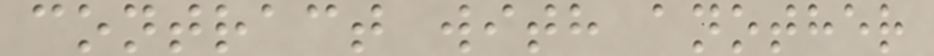contract with another
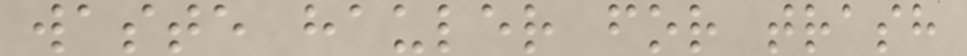waste hauler for trash
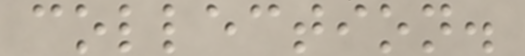collection.
